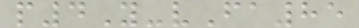p4Y-vFa85
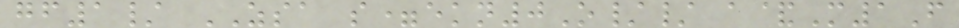gf1/ ZSA s=ekn0O// a&M1F
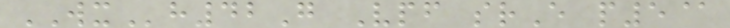WXh42G Vpf srE p5@
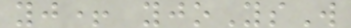yj+ yjoYsW
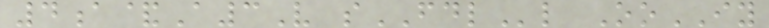4a&A3V sFDLl OoIY
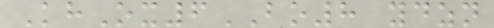KhOx6BO8 ydzn
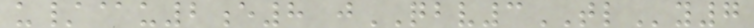u/@u2e8 jQBV3TLy7
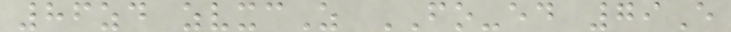86zd zvxcZ FO-ed 79E
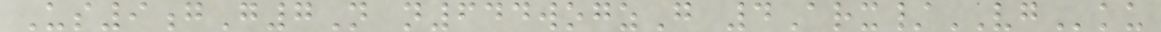Us9gG7N n644wogzG 4Arx/VGku
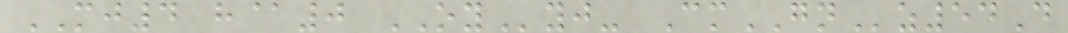MJ4 h@0 OYyj- CmGNz54D
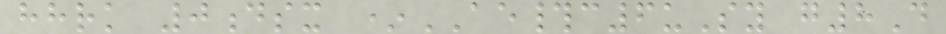hhrk 0dsx *AE#c6uSy g8D
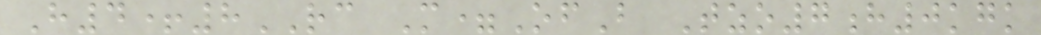H4+8RC M=OfB Tzo7h0kgk
